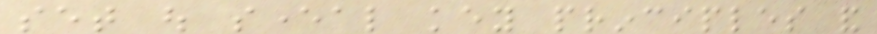set out several key principles and
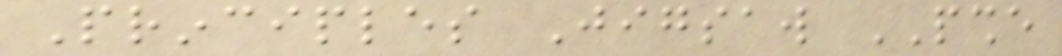Principles Jigsaw PSHE
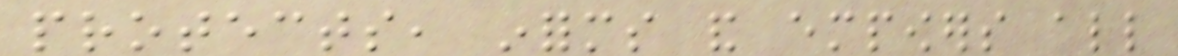protects, informs and empowers all
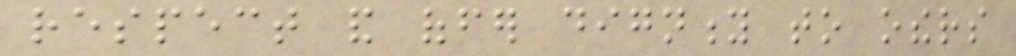respect and offer dignity to others
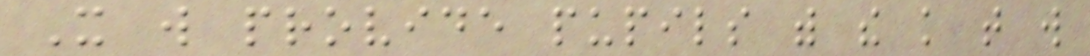It will provide pupils with the knowledge that will
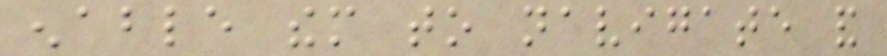enable them to navigate and
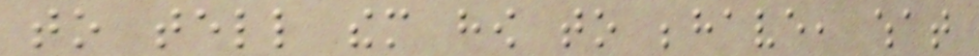to tell them how to behave, what
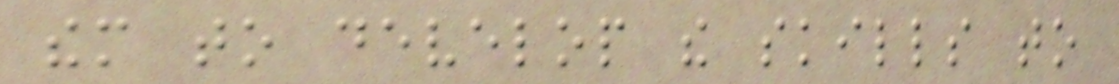them to develop the skills to
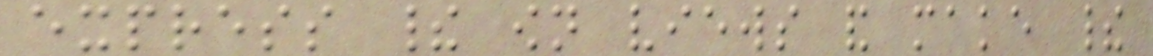express their own views and make their
